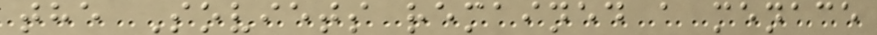the Soviets remained a menace
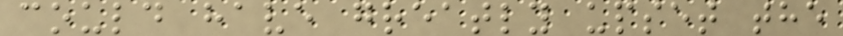could have greatly upset the
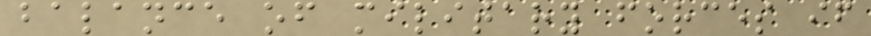balance of military forces if
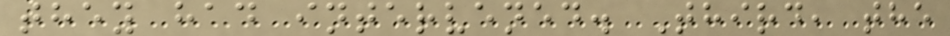they had intervened. Third, the
